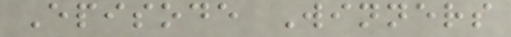Episode Winners
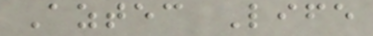Aztec Life
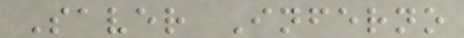Saver Inferno
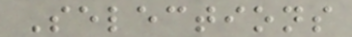Selections
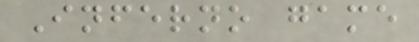Inferno game
